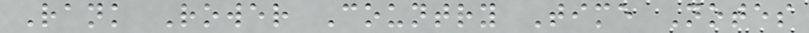Rank Rower Country Time Notes
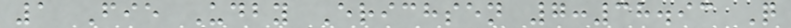1 Fie Udby Erichsen 7:38.93 Q
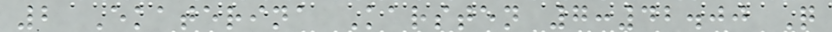2 Ekaterina Karsten 7:42.00 Q
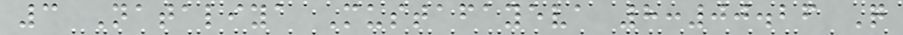3 Nataliya Mustafayeva 8:00.26 Q
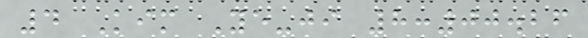4 Kim Ye-ji 8:00.26
